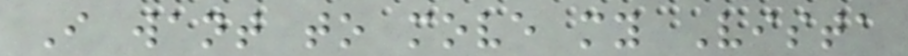I want to move my Vista
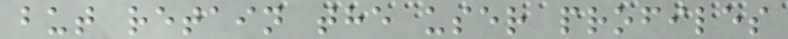but retain the user profiles
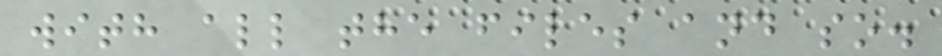with all the files and so.
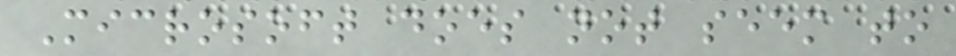Microsoft does not seem to
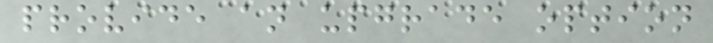provide an upgrade option
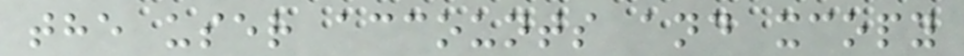the user accounts and xcopy
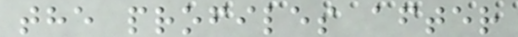the profiles after
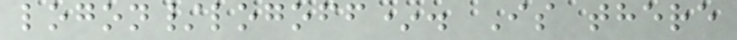logon/logoff*. Is there
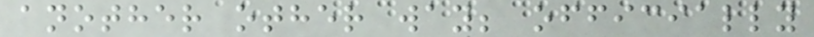another other way; officially
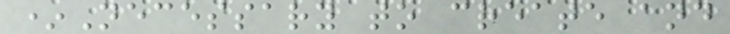*Necessary to create and
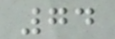74
